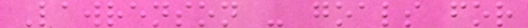Lawrenson - goals for
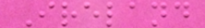Ireland
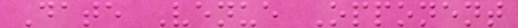Date Venue Opponent
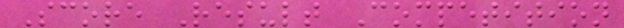Score Result Competition
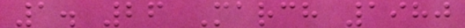1. 26 March 1980
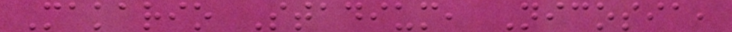Makario Stadium, Nicosia,
